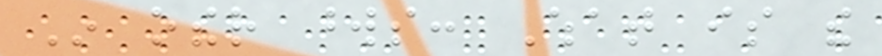In other words: What is the
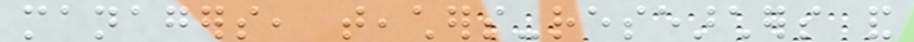managers, teachers-researchers and
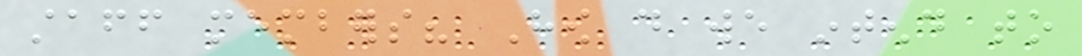staff members? How do we intend to
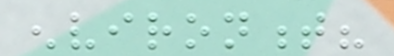environment?
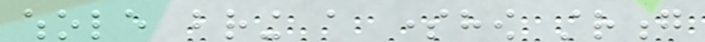whole bring a somehow strong
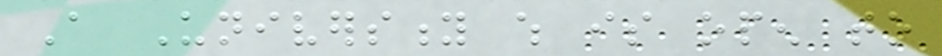A University which is open to
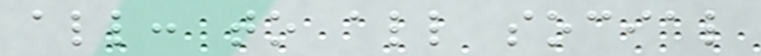all: to all social
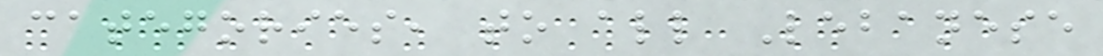categories, to all Lebanese
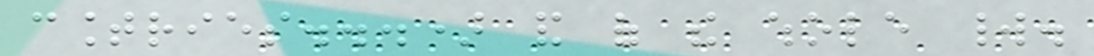countries...) and of the whole world.
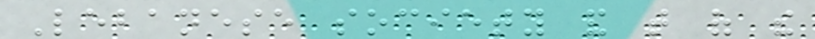Lebanese society and that of the
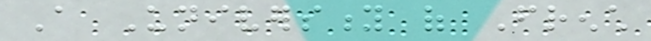A University of French
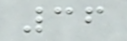36
